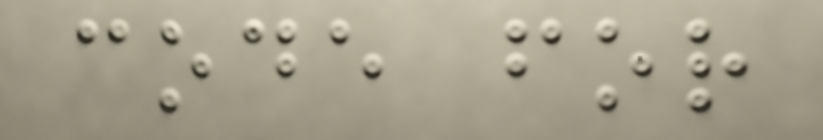code for
